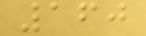160
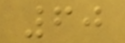60
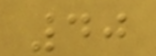40
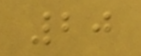20
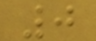0
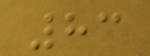83
